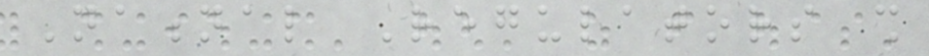National Regulators shall
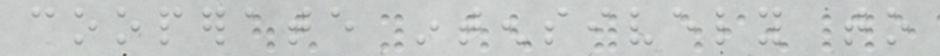cooperate intensively to
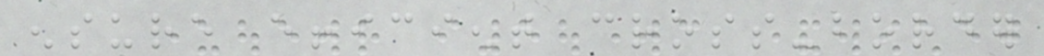ensure efficient cross-border
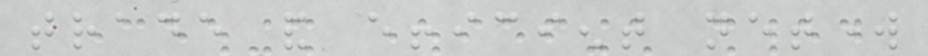trade and efficient network
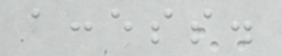access.
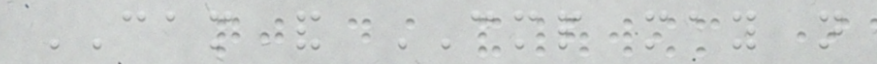CAM and CMP may not
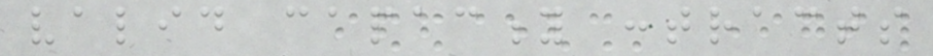valid capacity contracts
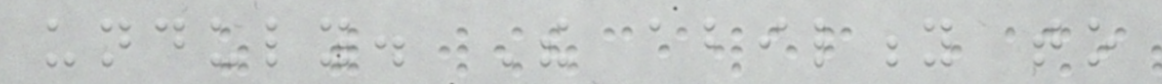unduly. The ability to
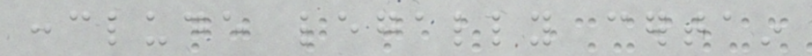conclude legally certain
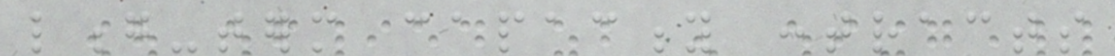long-term capacity contracts
